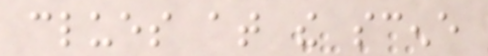clues at the scene
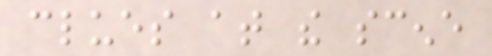clues at the scene
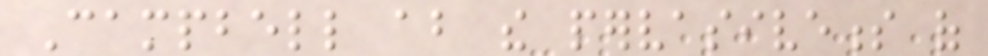Campbell about the pervasiveness of
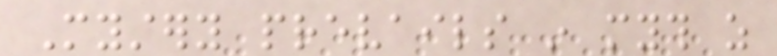Mystery prevails in myth as
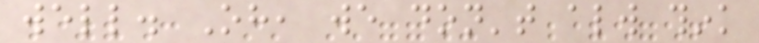well. Oh, we don't always think
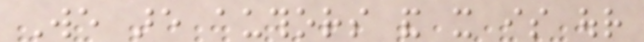We are authors and it is our
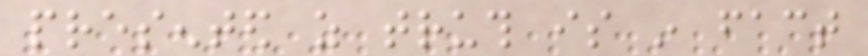presented as truth is in fact
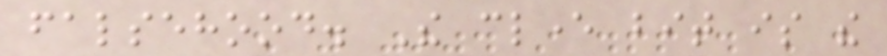falsehood. The clever bit is the
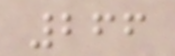266
